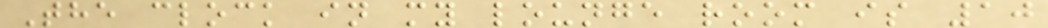The clock in my lounge room is 10
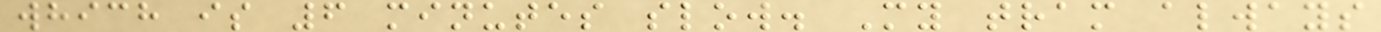which is 6 minutes slow. My tram always
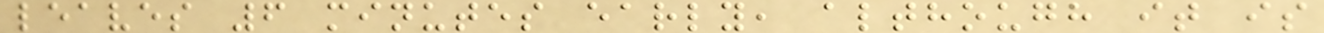leaves 6 minutes early, although it is
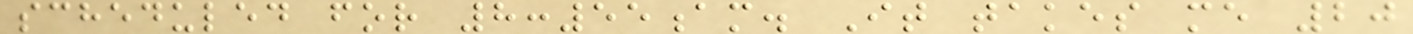scheduled for 8:55am. It takes me 20
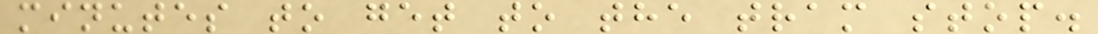minutes to get to the tram stop.
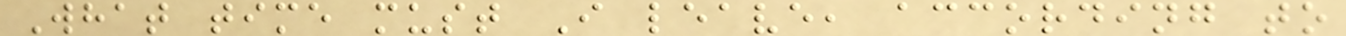What time must I leave, according to
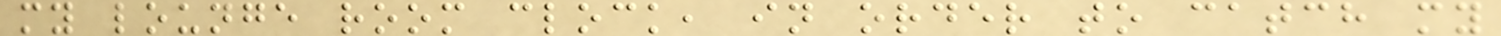my lounge room clock, in order to catch my
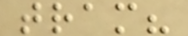tram?
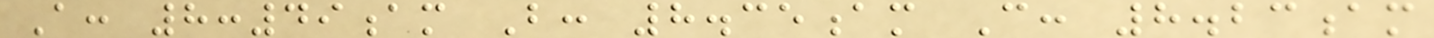A: 8:49am B: 8.35am C: 8.23am
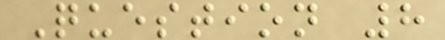Question 8
